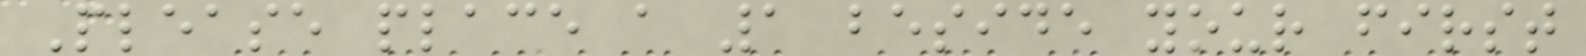Please place a 1 beside your first
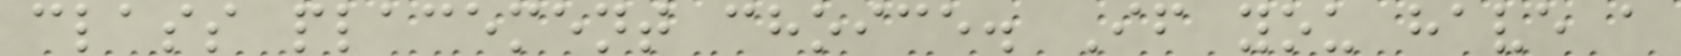class placement choice. If you have a
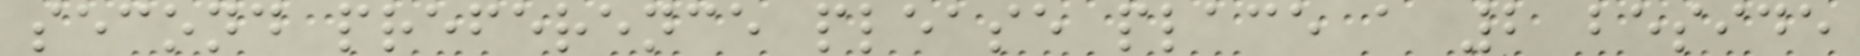second preference please place a 2 beside
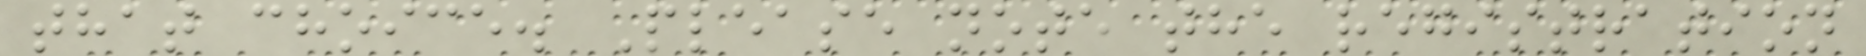that choice. Please note the registration
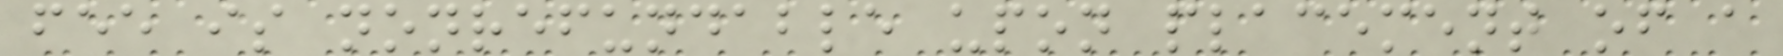fee is nonrefundable upon placement of a
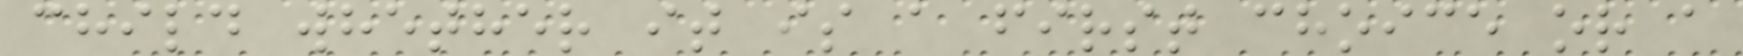child whether it is a first choice or a
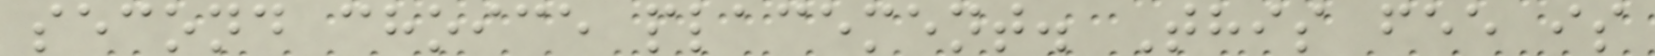second choice placement. This fee is
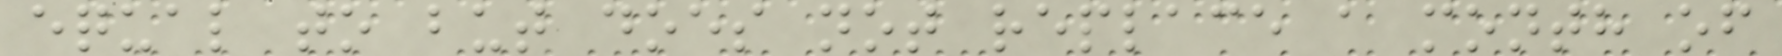equal to but does not replace a month of
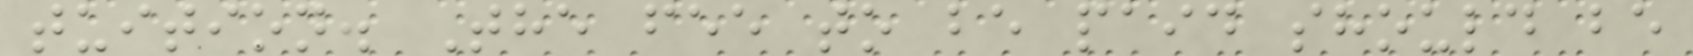tuition. The fee to be paid should be
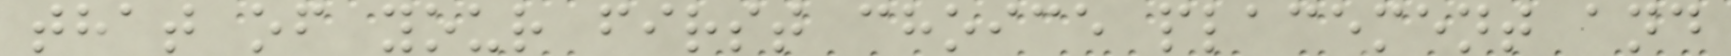that of your first choice placement and
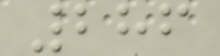286
